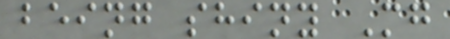being shiny Mg
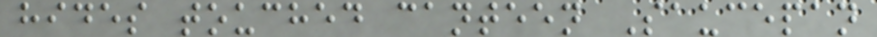hides touched canteen Saucepan
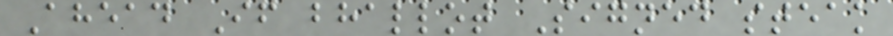Ahead If bhallot Signed steak
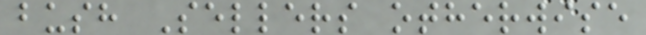bush Sellers otherwise
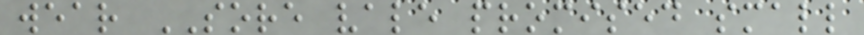wear SORE vale promised small
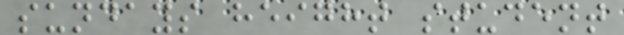sundays height student
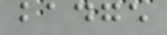badge
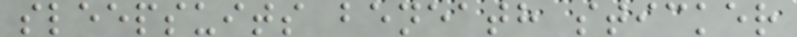sleepsuits beneath sticker
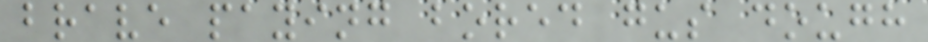brave paying bored gus dough
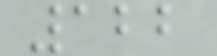122
